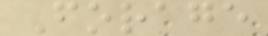Forage
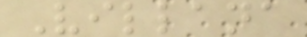Villana
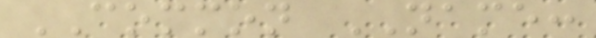COMMON NAME:
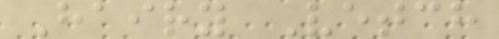Hairy Vetch
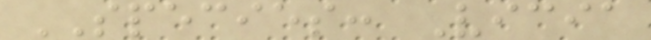SPECIES: Vicia
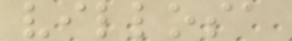villosa
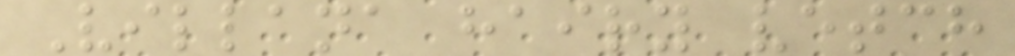Villana hairy vetch
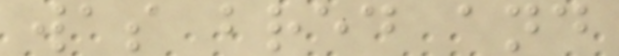was bred and
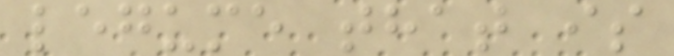legume that is
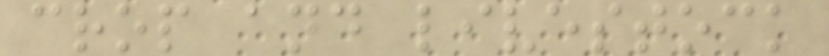crop and livestock
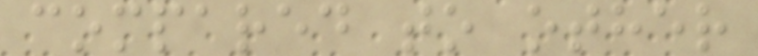compared to other
